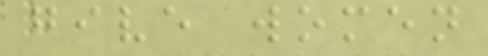give women
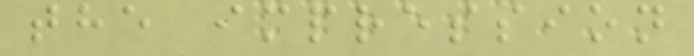the impression
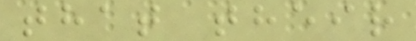that their
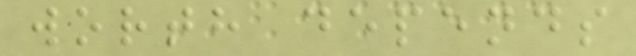worth depends
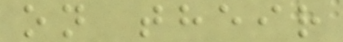on their
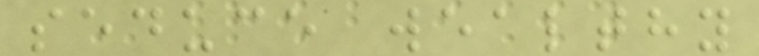seduce wealthy
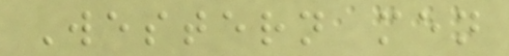Western men
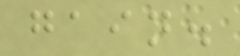gain.
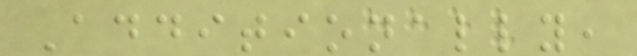Additionally,
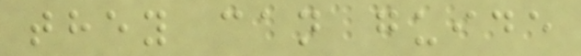they can guide
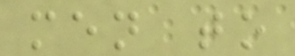men to
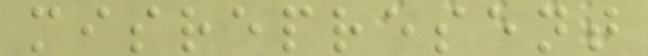misrepresent
